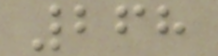268
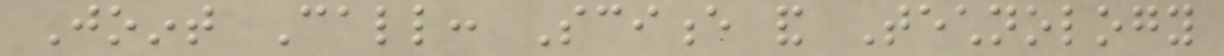Joint Call: Science and Technology
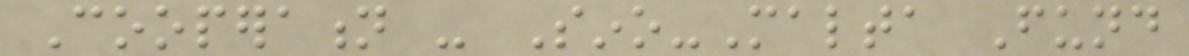Cooperation - Sino-Malta Fund
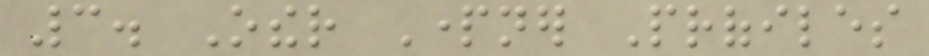3. Other Partner Profiles
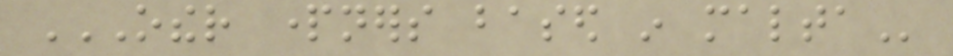OTHER PARTNERS BASED IN MALTA
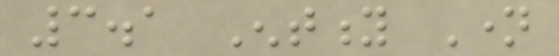3.1 Entity Name
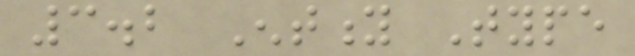3.2 Entity Type
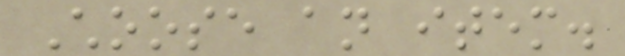Choose an item.
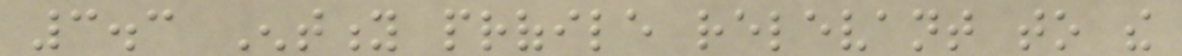3.3 Entity profile relevant to the
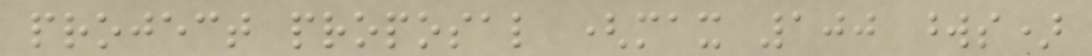project proposal (max 100 words)
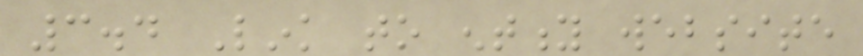3.4 Link to entity website
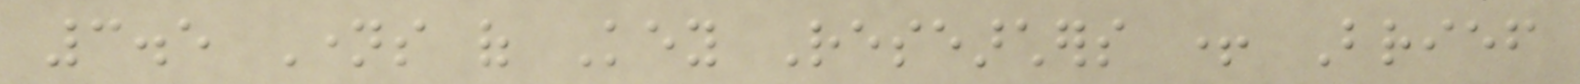3.5 Names of Key Researchers + Brief
